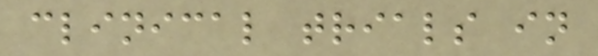clinical trials in
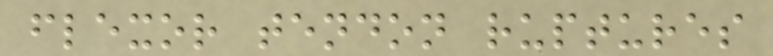flexor tendon ruptures
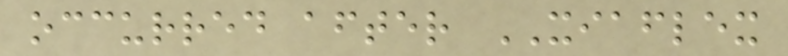occurred after XIAFLEX
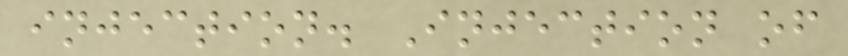injection. Injection of
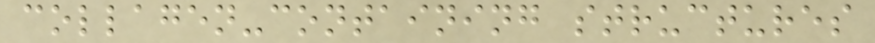collagen-containing structures
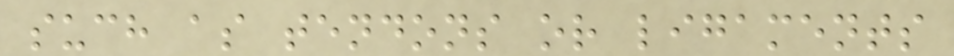such as tendons or ligaments
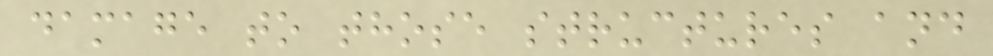damage to those structures and
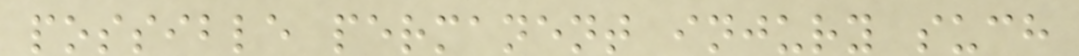possible permanent injury such
